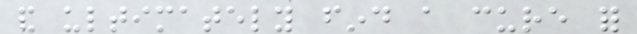and ultimately find a cure for
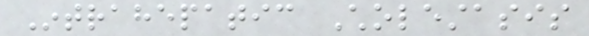Intrahepatic Cholestasis
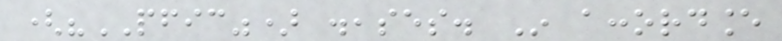("PFIC") diseases. In accordance
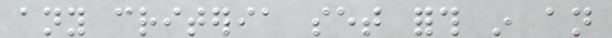any criteria set forth in an
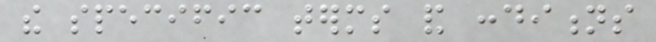the specific terms and conditions
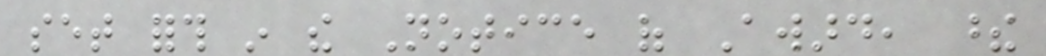set forth in the Notice of Award, these
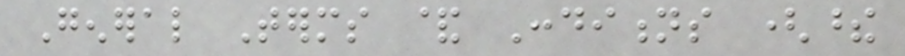General Terms & Conditions (these
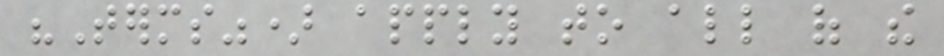"Terms") apply to all of the
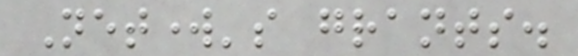Network's grants.
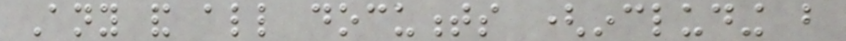Any and all documents (including but
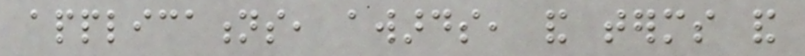applications, awards, and terms and
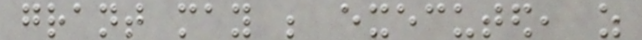grant may be executed, as
